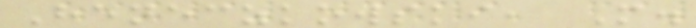Heneczkowski, M.
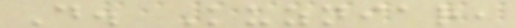D. Kuzniar,
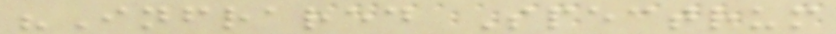"Infrared Spectrum
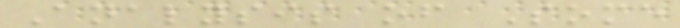Analysis of Some
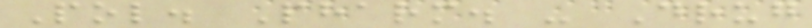Pol. Pharm. - Drug
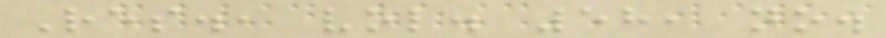Res., vol. 58, no.
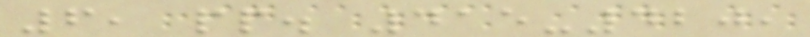6, pp. 415-420,
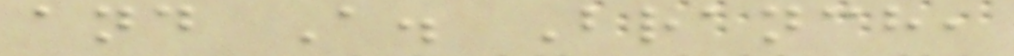and A. Branch,
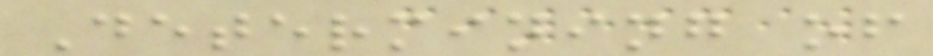Determining of
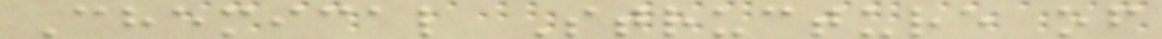Chemical Structure of
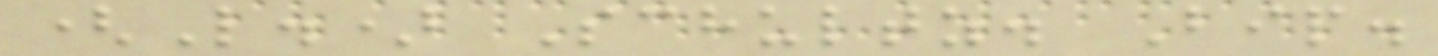(L.) Schultz. Bip.
